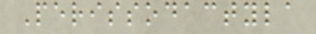Perissodactyla
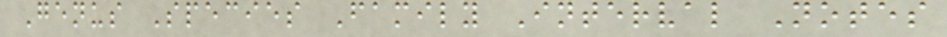Genus Species Family Interval Notes
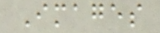Images
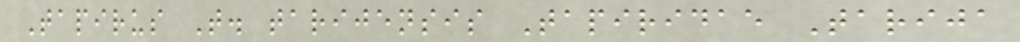Tapirus T. tarijensis Tapiridae Tarija
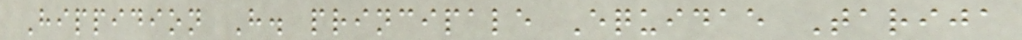Hippidion H. principale Equidae Tarija
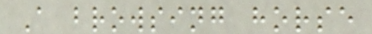A browsing horse
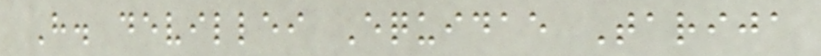H. devillei Equidae Tarija
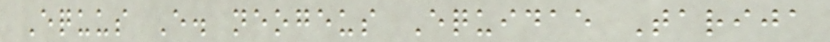Equus E. neogeus Equidae Tarija
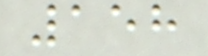158
